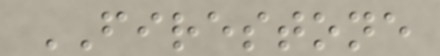FIRESTONE
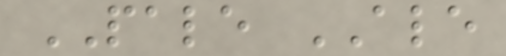PALE ALE
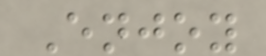Enjoy
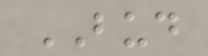BUD
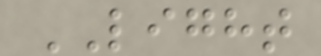LIGHT
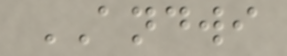ANDWI
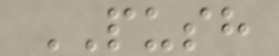PUSH
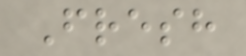Fresh
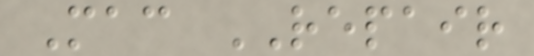Mac REPAIR
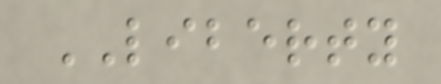LIBERTY
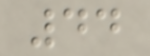44
